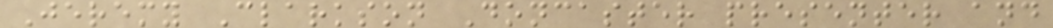Jeremy Clarkson Doncaster presenter and
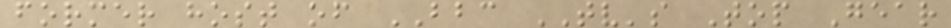former host of BBC TV's Top Gear
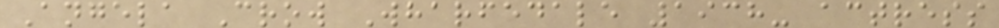Angela Crow Wharfedale 1938- actress
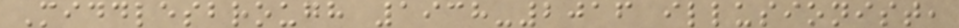Middlesbrough 1938-2016 illusionist,
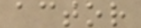actor
